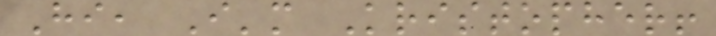Hi, I'm Kristopher!
